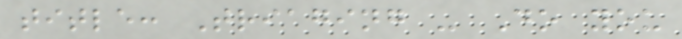title: Triaging - Do you
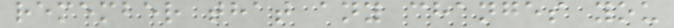remember that any changes you
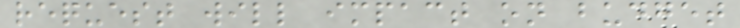request will impact on budget
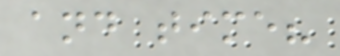and time?
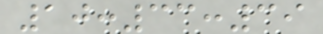10:33:39
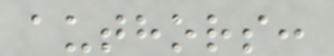authors:
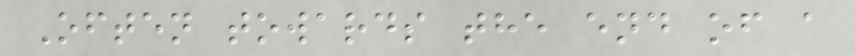Often towards the end of a
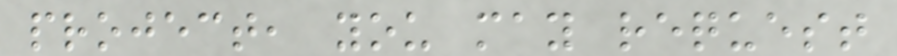project, you may request
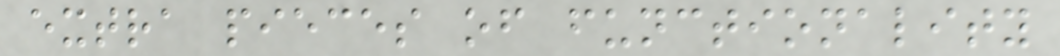extra pieces of functionality
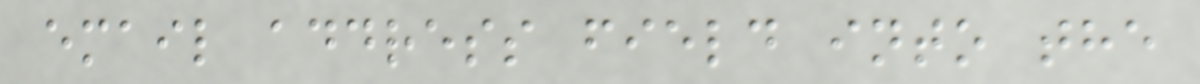email address field into the
